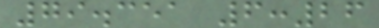79.351 6:26
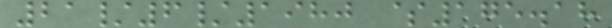21/6/1980 $175.18
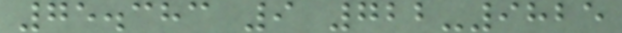75.383 9 722-9825
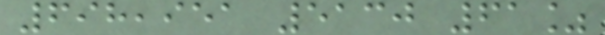698,951 5130 61%
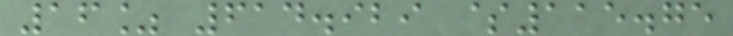16% 614.929 $115.75
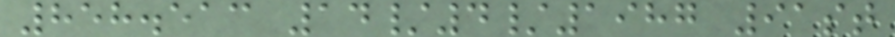858.513 14/4/1987 91st
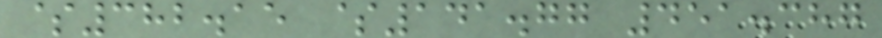$382.15 $141.77 451.387
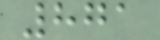871
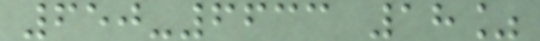650-6633 18%
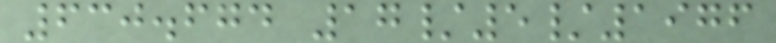630.674 17/5/1976
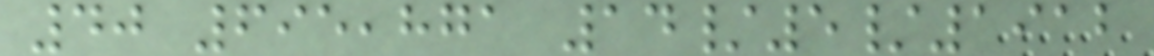40 695,871 14/5/1912
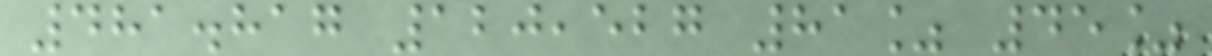481.817 120,527 81% 45%
